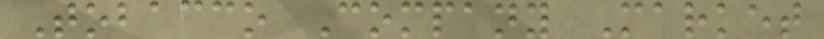Tobacco Company Market
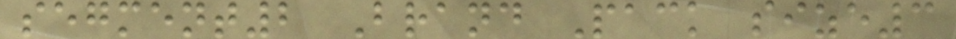segment2 Brand Pack size3
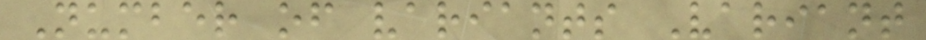Number of variants Variant
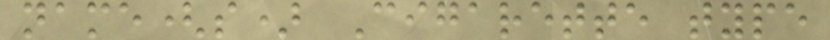name(s) Cigarette type
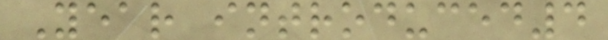Year introduced4
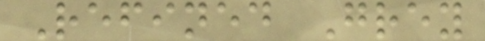Refined Grey
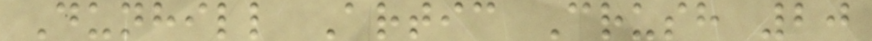Dunhill Artic Crush 20
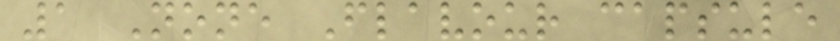1 None Flavour capsule
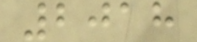2018
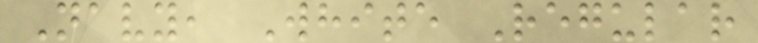Navy, White Regular
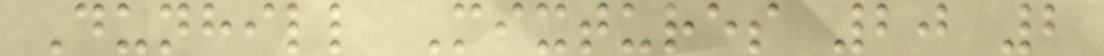Dunhill Mixtures 20 2
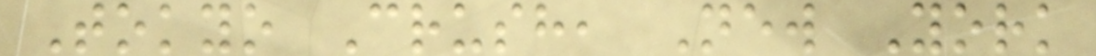Tokyo Crush, New York
